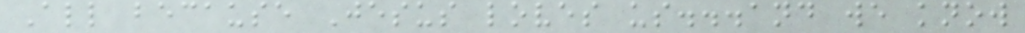All because Jesus loves us...and we know
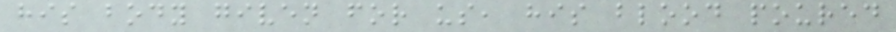his body given for us, his blood poured
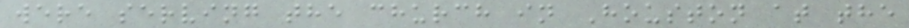were serving the church in Houston at the
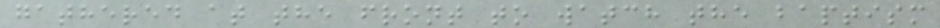gathered at the front to watch the baptism
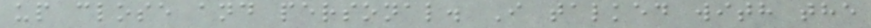up close and personal. I talked with the
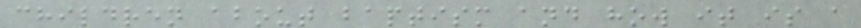children about baptism and how it is a
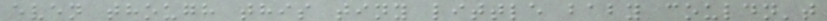even though this tiny little baby couldn't
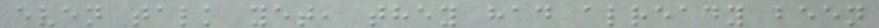even talk yet, they had already been
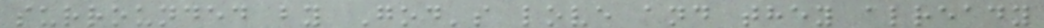surrounded by God's love and they already
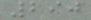290
